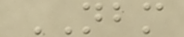NBM
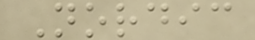Nordic
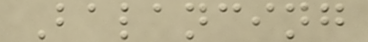Balancing
